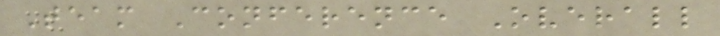Team Conference Overall
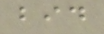bid
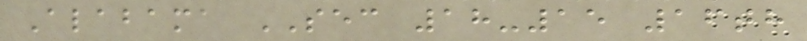Alabama SEC 18-15 16th
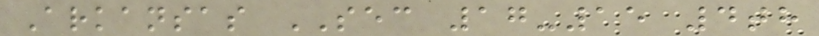Arkansas SEC 17-15 4th
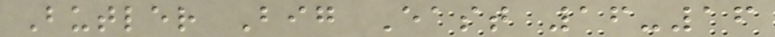Butler Big East 16-16
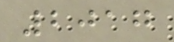2017
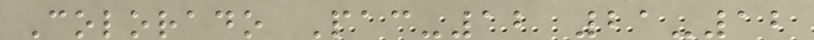Colorado Pac-12 21-12
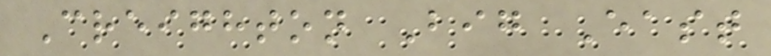Creighton Big East
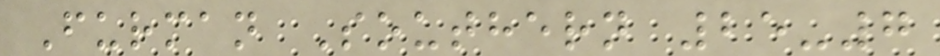Furman Southern 25-7
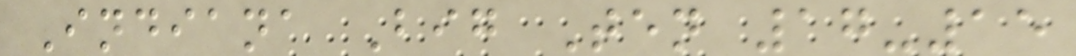Indiana Big Ten 17-15
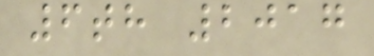6th 2017
